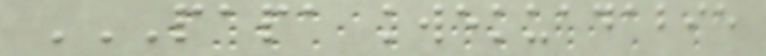PAPA KWEKUADABIE
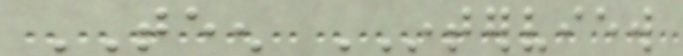TEEN INTERVIEW
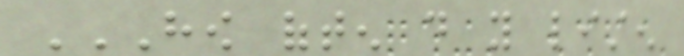HOW OFTEN DO YOU LISTEN
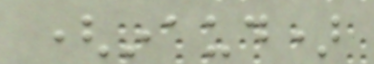(inaud)
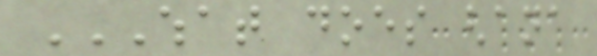WHAT DOES GHANA
